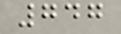747
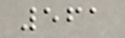561
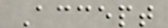Accept
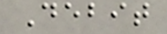Debit
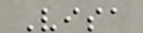Visa
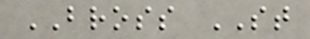BROSS ST
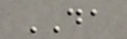DA
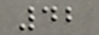42
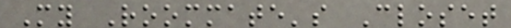My Roommate's Closet
